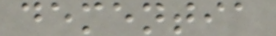dementia
